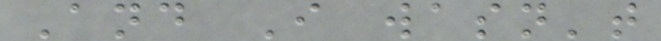And I wasn't
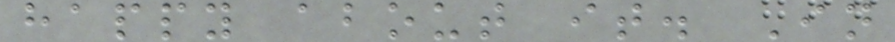happy about it. In
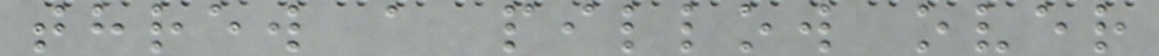threw a pillow over
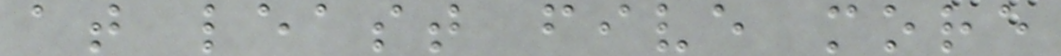at least five more
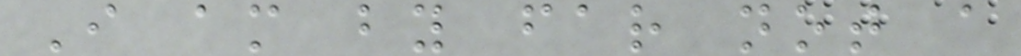I am by far not a
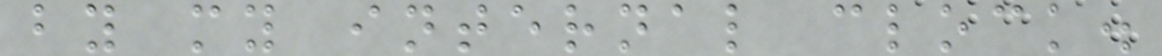by my internal clock.
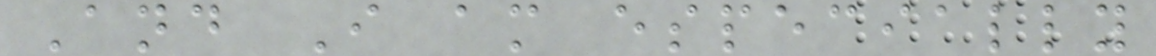And I am especially
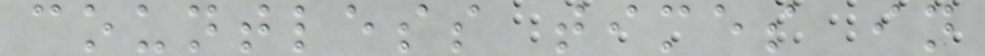countless times in
